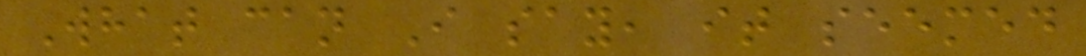What can I say, it seemed
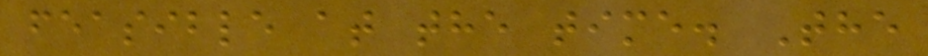feasible at the time. The
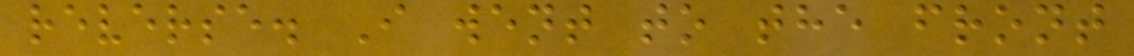reverse. I went to the front
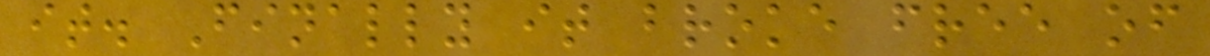it. Finally it broke free of
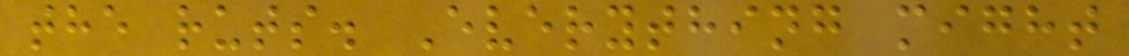the ruts. Everything might
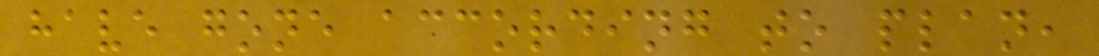have gone according to plan,
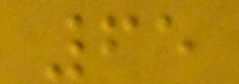65
